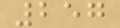257
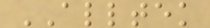ALLTEK
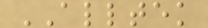ALLTEK
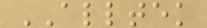ALLTEK
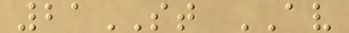21ST AV
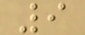9
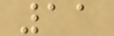11
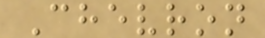Chevron
